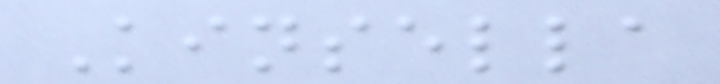Kinsella
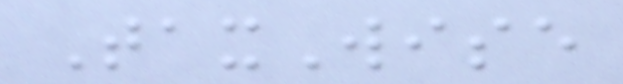TaxWise
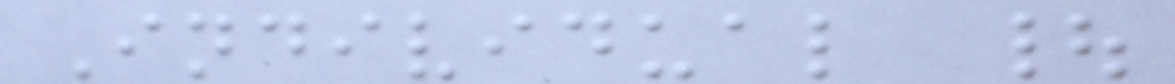Individual |
